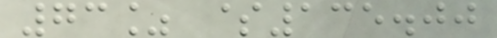73% $135.00
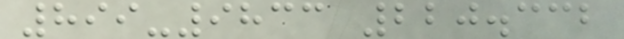899-9833 220.332
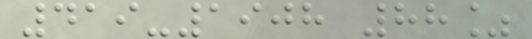419-1908 88%
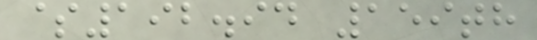$192.94 159th
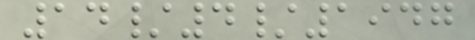14/4/1947
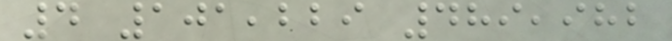4 101,229 489,982
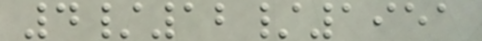4/12/1951
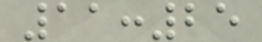11:25
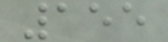155
